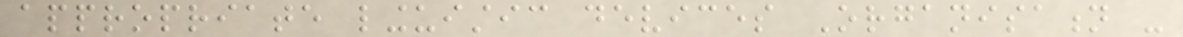appropriate linguistic devices Organisation -
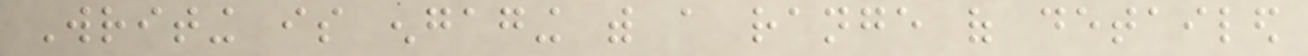Writing is engaging with a range of detailed
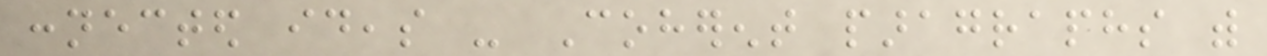connected ideas - Coherent paragraphs with
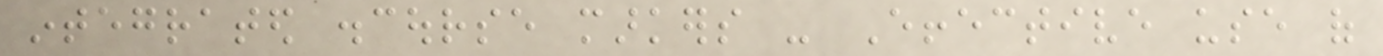integrated discourse markers - Effective use of
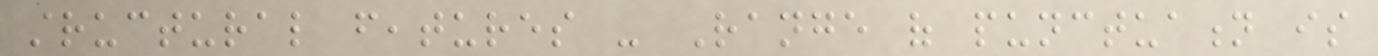structural features - Range of punctuation is
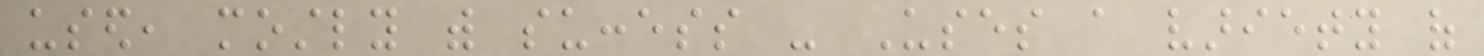used, mostly with success - Uses a variety of
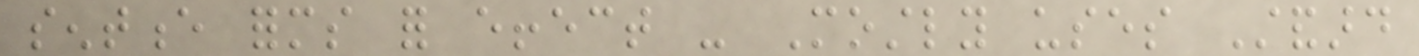sentence forms for effect - Mostly uses Standard
